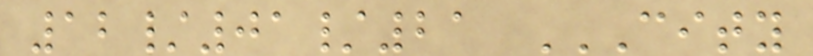12/01/21 CITY
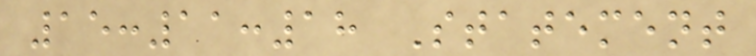15:11:18 Statement
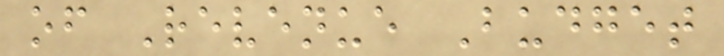of Revenue Budget
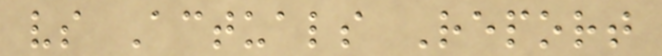vs Actuals Report
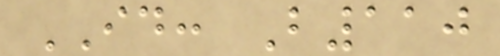ID: B110
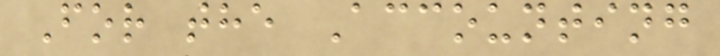For the Accounting
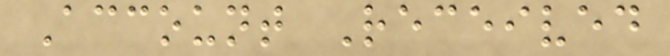Account Received
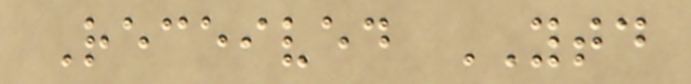Received YTD
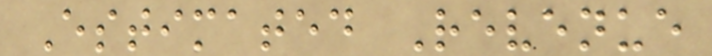Estimated Revenue
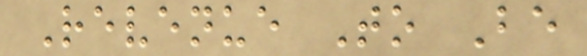Revenue To Be
